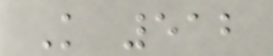K 512
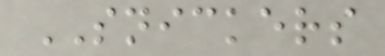SNICKERS
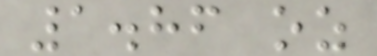1.86 oz
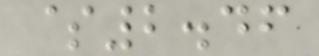$2.46
